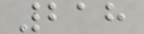218
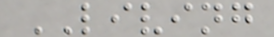LIVING
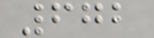672
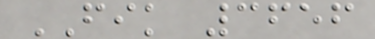FIK 3656
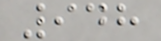948
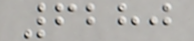6280
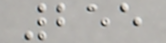255
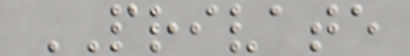PRIVATE
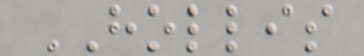HOLLIS
